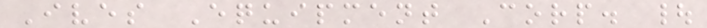Ives Equipment Corp. |
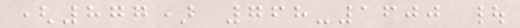(877) 768-1600 |
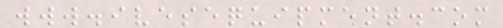www.ivesequipment.com
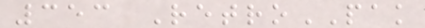353 RetroPAK
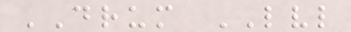DRUM LVL
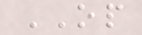OP
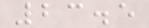23.5
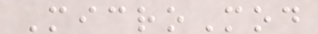MicroMod
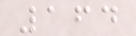164
